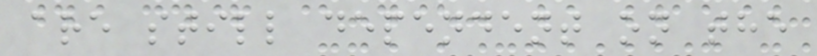are still dependent on the
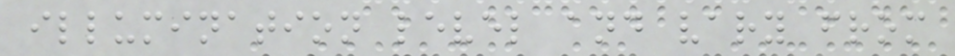illumination level and vary from
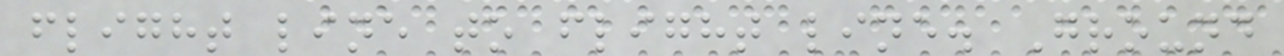flight line to flight line. Ground
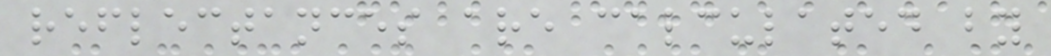reflectances are calculated by
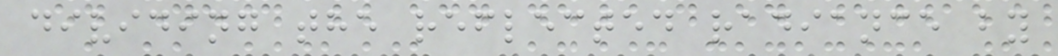dividing the reflected radiance by
